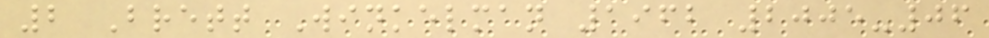2 Brett Winkelman 1962 2005-06
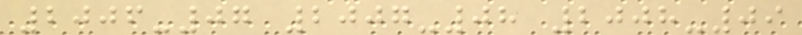2006-07 2007-08 2008-09
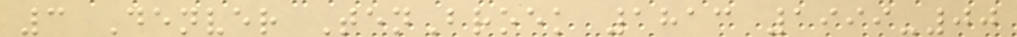3 Denver TenBroek 1813 1999-00
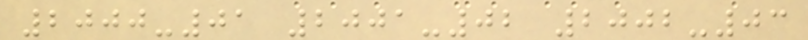2000-01 2001-02 2002-03
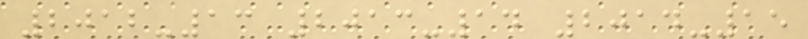2012-13 2013-14 2014-15
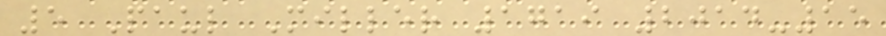5 Paul Miller 1719 2014-15
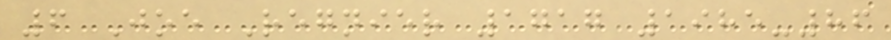6 Joe Regnier 1717 1985-86
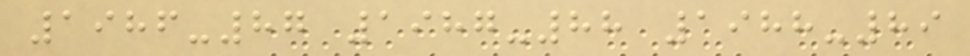1986-87 1987-88 1988-89
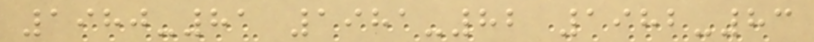1980-81 1981-82 1982-83
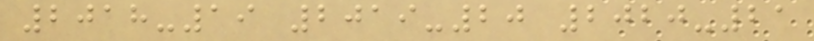2018-19 2019-20 2020-21
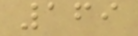169
